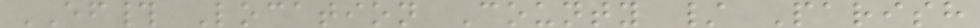EF# Location County / Parish
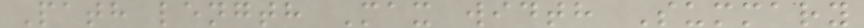Path length Max width Summary
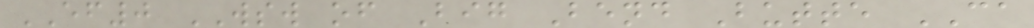EF0 WSW of Big Bend Butte CA
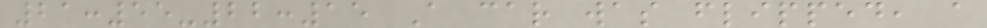21:55-22:15 A car was flipped, a
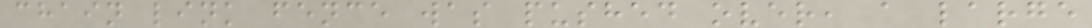chain link fence was pushed over, a large
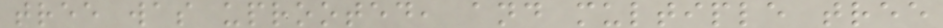tree was uprooted, and multiple tree
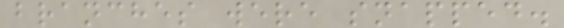branches were snapped.
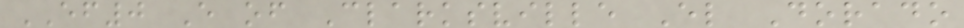EF0 E of Clarksville El Dorado
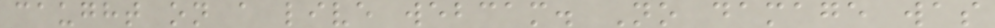caught on a live webcam. No damage was
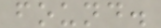found.
